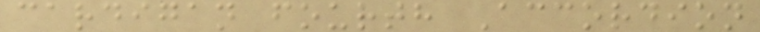cardigan fourth Accordion
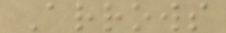Arrows
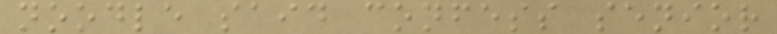noodle said confess senior
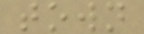town
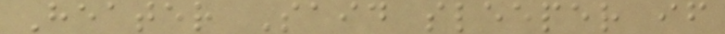Heater Said sleeper if
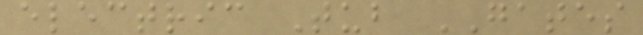electric Tub GATES
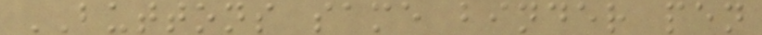BUTTONS same binder pen
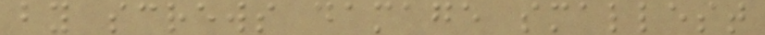by screws damage smallest
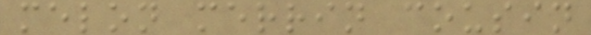melon merrin cousin
